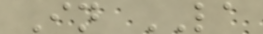In LA
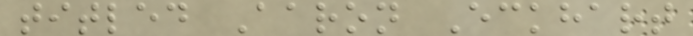titled Aaron Eckhart
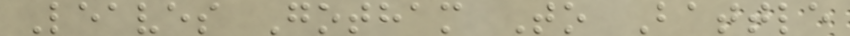Leaves Gotham To Battle
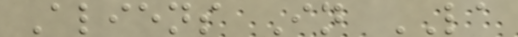Aliens In LA
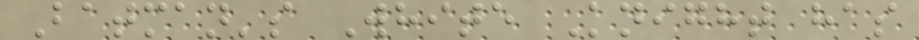Batman's White Knight has
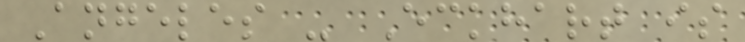Angeles - Eckhart is
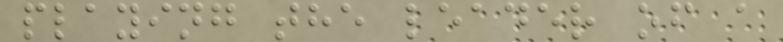playing the leader of a
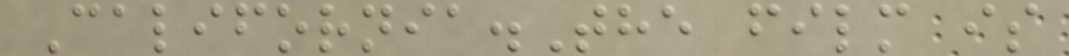California.The film is
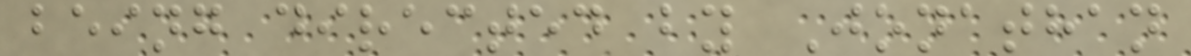being directed by Jonathan
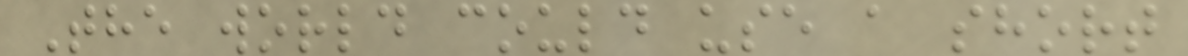The world could use a short
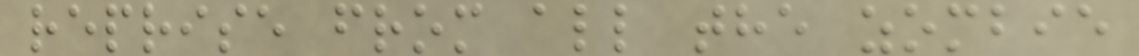reprise from all the zombie
